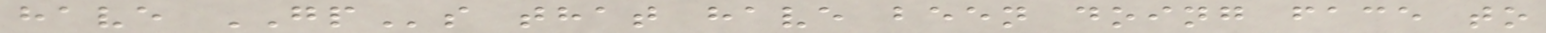have GPs that have been doing face to
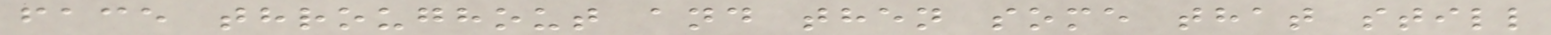face throughout and then some that still
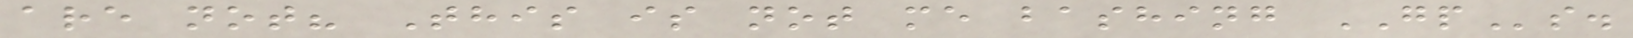are not? This is not me bashing GPs.
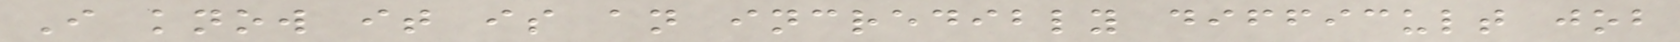I know it is an incredibly difficult job
